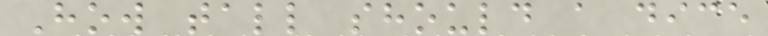How tall should a dice
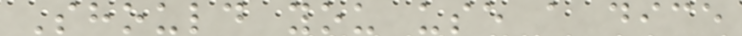Should you use a dice
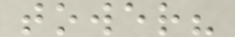tower?
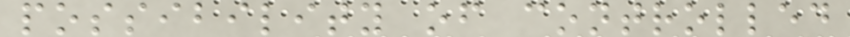possibility of controlled
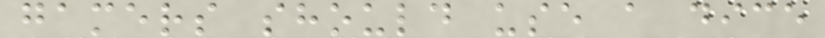gamers should use a dice
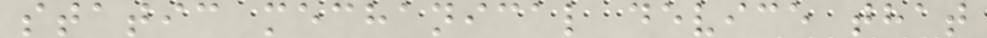static mechanical device that
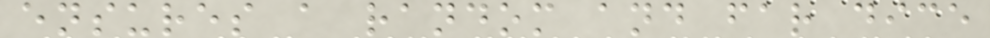ensures a random and far dice
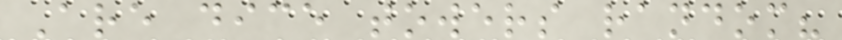Are dice towers random?
